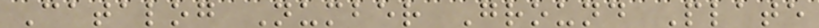Catalog Number Ground Plate
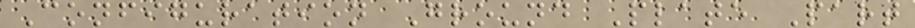Configuration Ground Plate Part
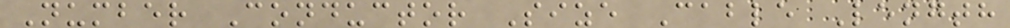Number Conductor Size Cable Length
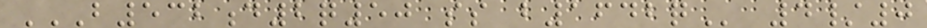B532D2Q50 SS B1642Q 4/0
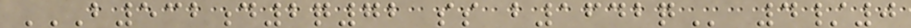B532D2Q72 SS B1642Q 4/0
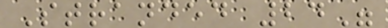Stranded 24"
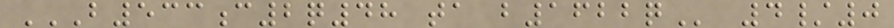B533C2Q48 TA B1622Q 4/0
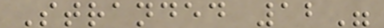Stranded 12"
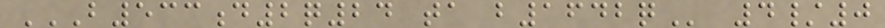B533D2Q24 TA B1642Q 4/0
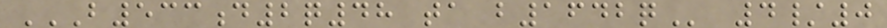B533D2Q48 TA B1642Q 4/0
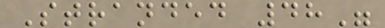Stranded 48"
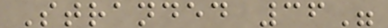Stranded 36"
